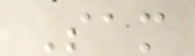Sam
